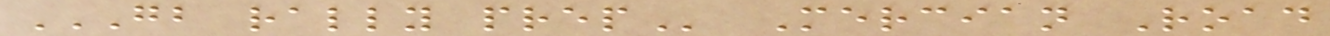GB RALLY PREP Mercian Road
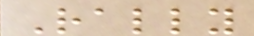Rally
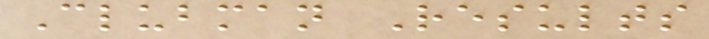Clubman Results
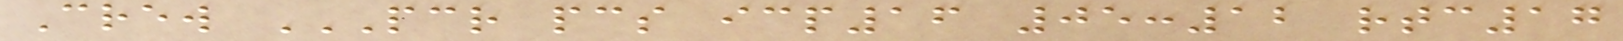Crew PCR PCS ICP16 05:12 RTC17
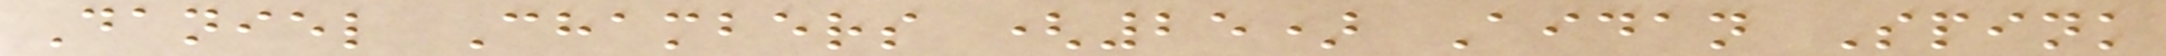Daniel Chambers (25) Aidan Spink
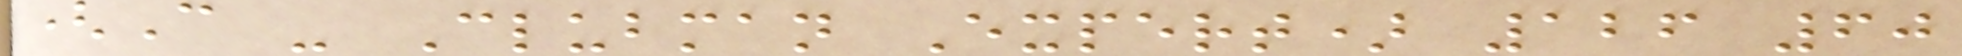(C - Clubman Expert) 126 60
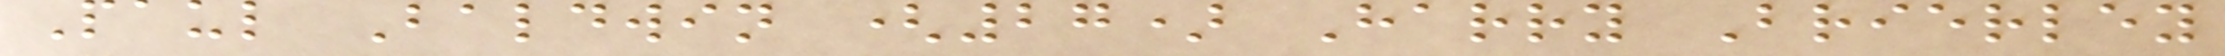Paul Baldwin (27) Harry Brierley
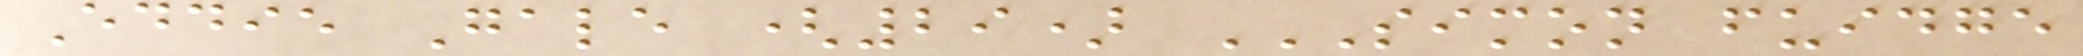Eddie Gale (29) SIMON FUIDGE
